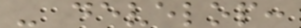- develop:
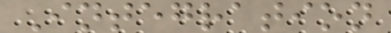Integration
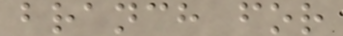branch for
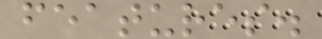features.
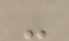-
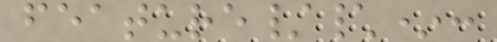feature/\*:
